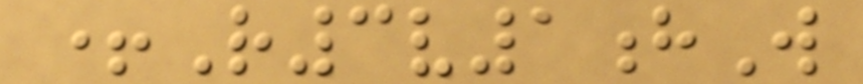+R3v1hW
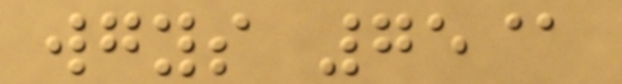wgys 75@
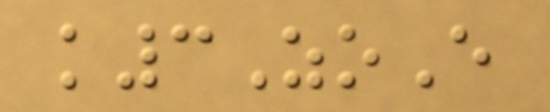k3ZoE
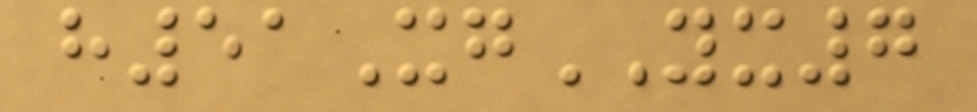h51XgYX7
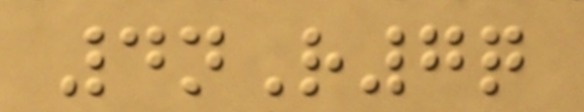4nR7q
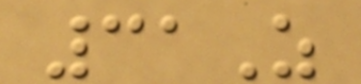31Z
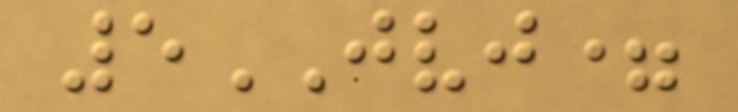5JVJ=
